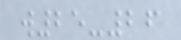w25-26
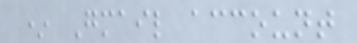* Gmail account
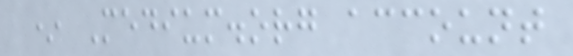* Medium.org account
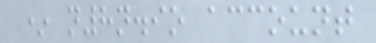* n8n.io account
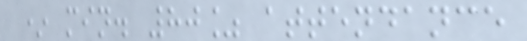* min. 80% attendance
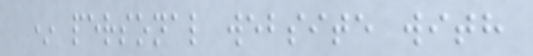* personal website with
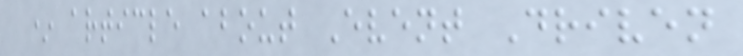* article about Event Driven
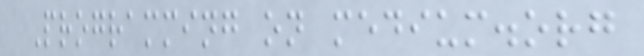Programming on medium.org
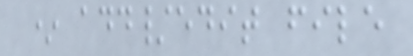* add/edit file
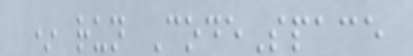* run CodeSpace
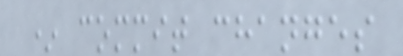* commit changes
